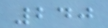240
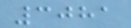3081
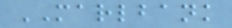MARLBANK
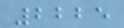2225
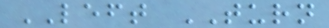LEFT TURN
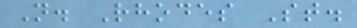N. Rhodes St.
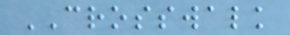CROSSWALK
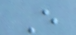E
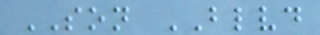SON BLVD
